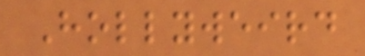Hollyweird
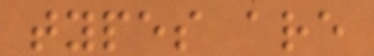types are
